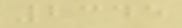2345
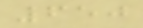650
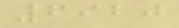6920
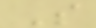S
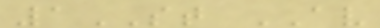1ST AV
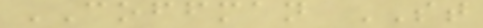COFFMAN ST
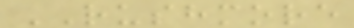RUSHMORE
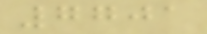7701
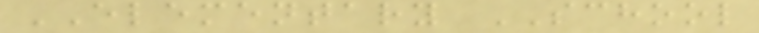ELEMENTARY SCHOOL
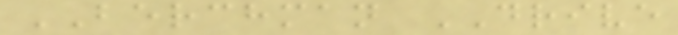BERCHMAN DRIVE
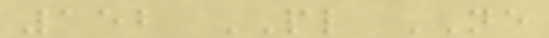152 PL NE
